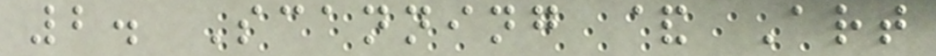2. Scanning & Art
